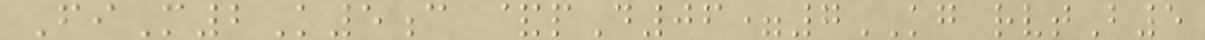FiM2K5c &pD06=7KG rvtB5
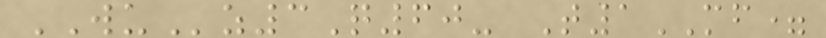WUz3Q60- T1MF=
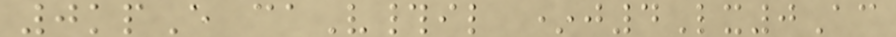0kpE caV#il *j4Lx0Ac
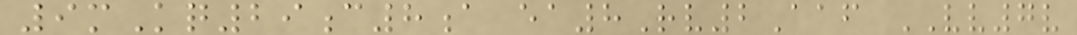9mKq29c8a ea8Rv2Aaf VV7v
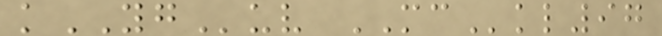kYGuv MCkl97
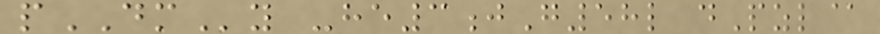pDMy -he3jG58l dPzl@
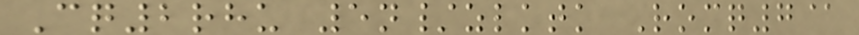Cq2rhu 5n/zlktk Romq7@
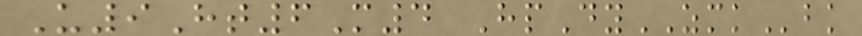U9Ht6M4 HpDyZMKbk
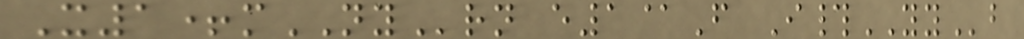X1+mNYrn e1@F I#YYb
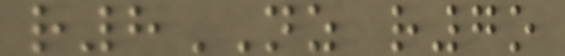r8NZ r7o
